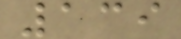139
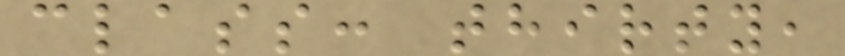class: thirty,
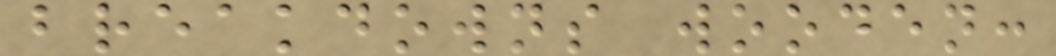breakdowns wooden:
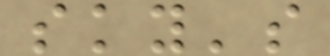sky's
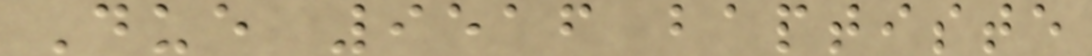Due 9516 baptiste
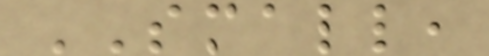SMALL,
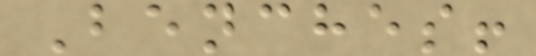Benches!
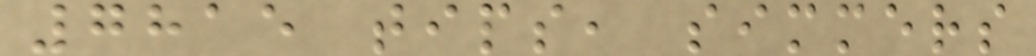7815 tips, simmers
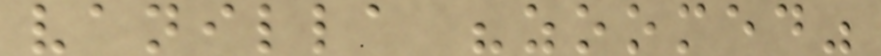vanilla "zoomed"
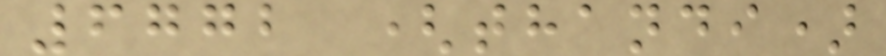6772 (thandi)
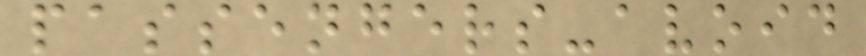passengers-avoid
